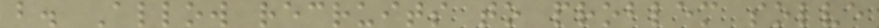b. Allow recruits to problem solve
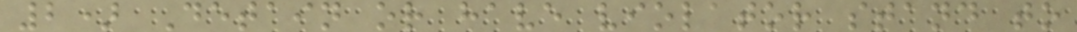2) Detain or have violator stand to
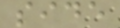side
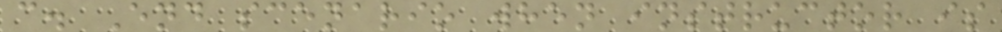c. End scenario when instructor is
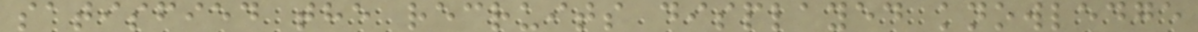satisfied the recruits displayed knowledge
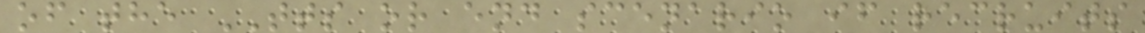of the TTS or end scenario if recruits
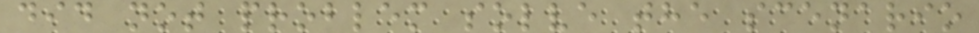did not problem solve the scenario
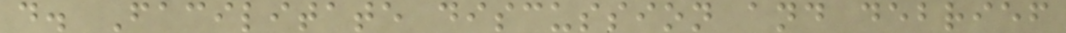d. Facilitate discussion and debrief
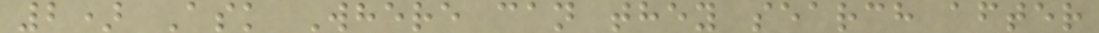2) Ask Where can they search after
